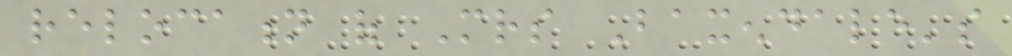relocation of Mrs Baxendale's
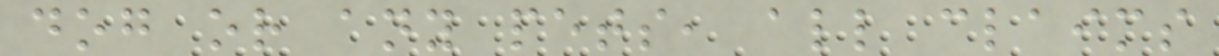dog or any pets, all claims
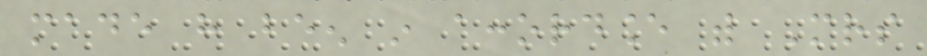made have been in accordance with Mrs
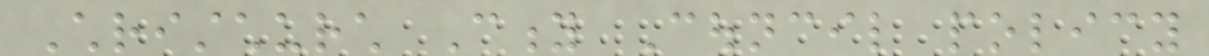Christchurch City Council policy
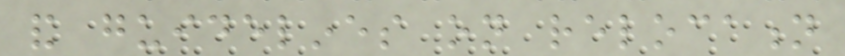and guidelines on relocation
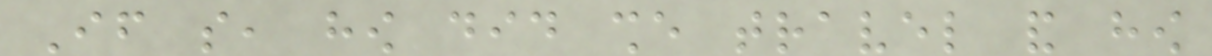If so, how did she travel and how
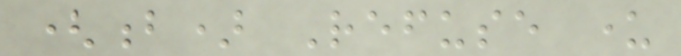(b) Refuse under
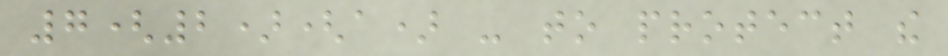7(2)(a) - to protect the
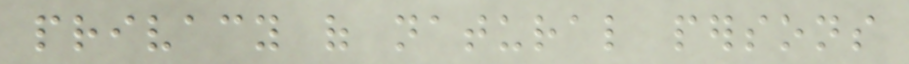privacy of natural persons
